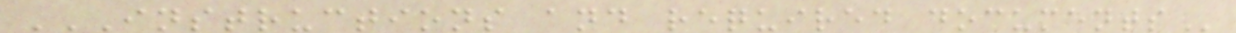INSTRUCTIONS AND REQUIRED DOCUMENTS
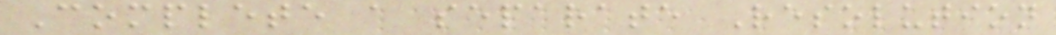Complete a separate Resolution
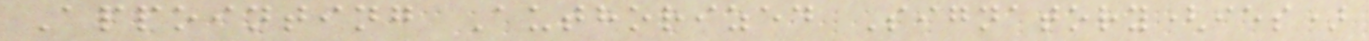Appointing Authorized Signatory(ies)
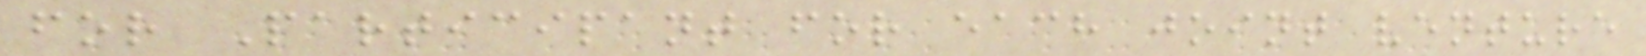for Participant for each joint venture
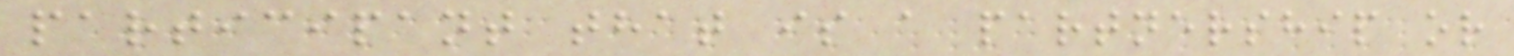participant that is a partnership or
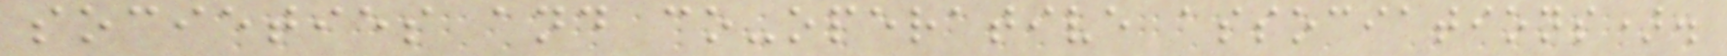societies and co-operative associations).
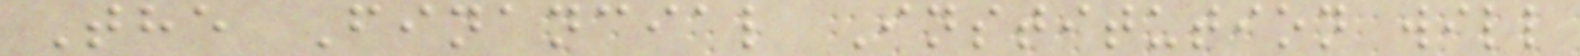The Financial Institution will
